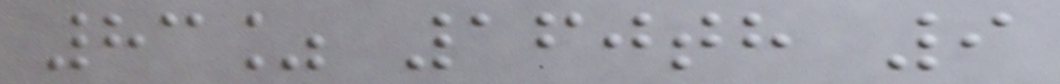83% 160th 9
